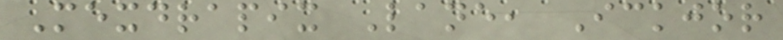Mexdrapix Lane, Ickjor
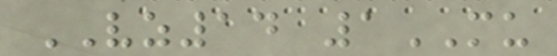VZ14 1MU
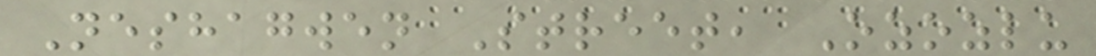Neshagwen Street, Ozozlu
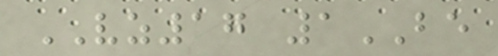VZ17 1BE
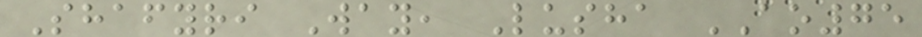Shafyri Way, Lusha AO75
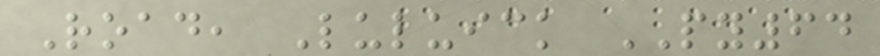Road, Luluick PY64
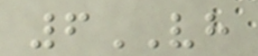6VH
